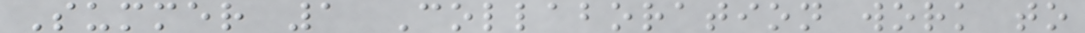Summer 1 Collaboration work to
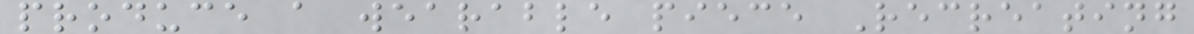produce a wearable piece Recreating
